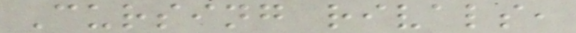Cursing rivals,
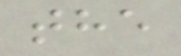the
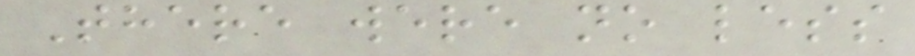There were no less
